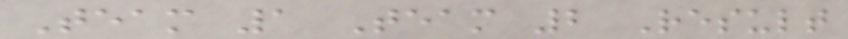Team 1 Team 2 Result
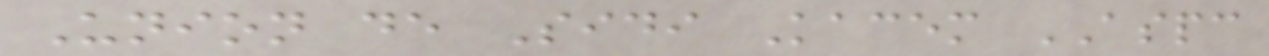Union de Sidi Kacem ASPC
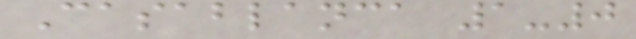Casablanca 1-0
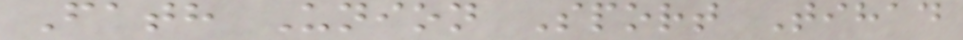Fath Union Sport Tihad
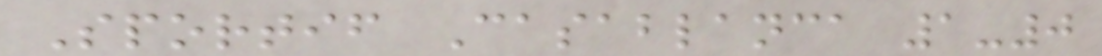Sportif Casablanca 1-0
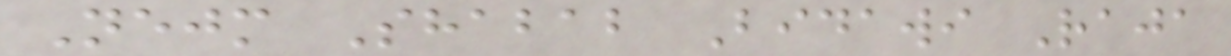Nejm Shabab Bidawi Raja
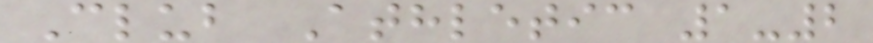Club Athletic 1-2
